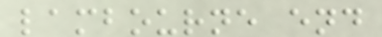lambourne end
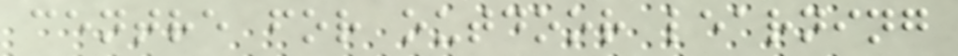centre for outdoor learning
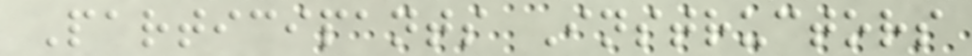Participants Instructors
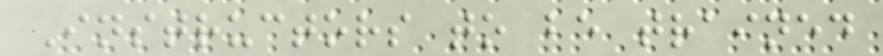Instructors to be trained
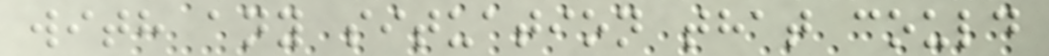with any situation that could
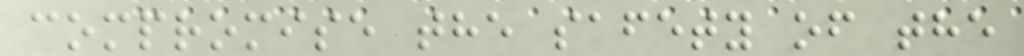compromise the safety of the
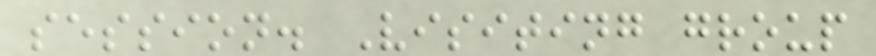session. Visiting group
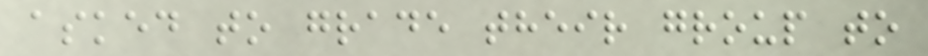asked to grade their group to
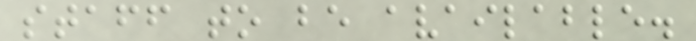staff to be available.
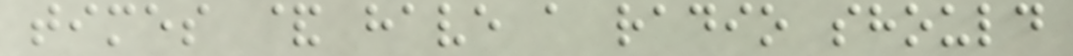times & have a radio should
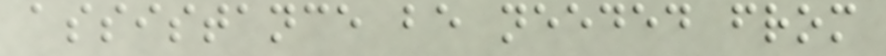assistance be needed from
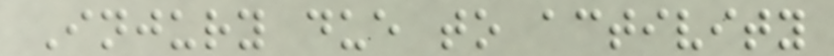Injury due to activity
